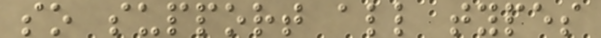so support all types
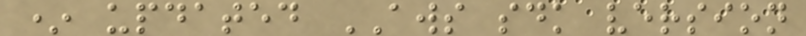* updated AWS sdk version
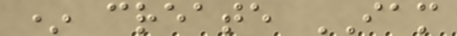* create IAM
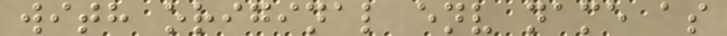with original env name as
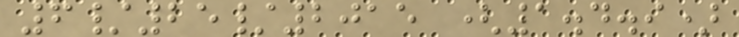6/25/2015 (1.4.9)
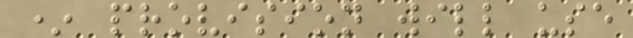* provision will use
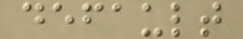default
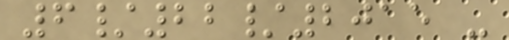6/22/2015 -
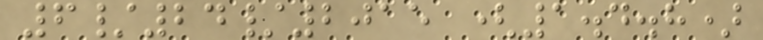6/24/2015 (1.4.8)
